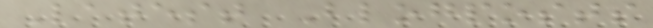Latest Blogposts
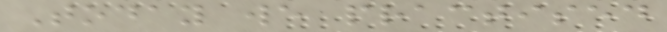Today we practised
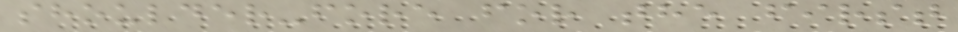shoulder-fore for the first
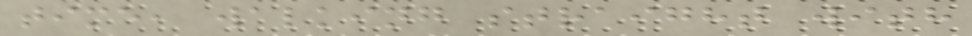time, walking straight with
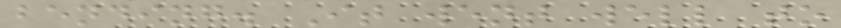bending. It went well to
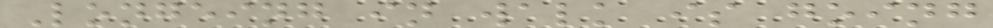Longeing in walk is going
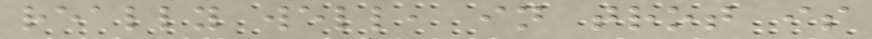really well, in trot is
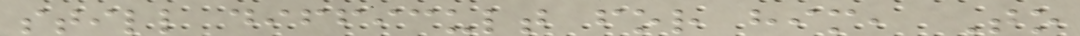still difficult for him, To
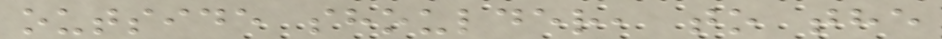outside shoulder, to the
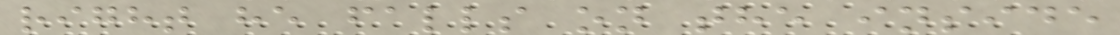right he falls on the inside
